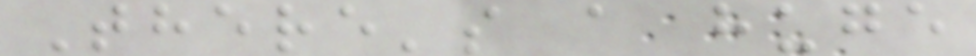There's a huge
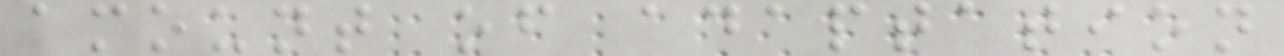amount of adaptation
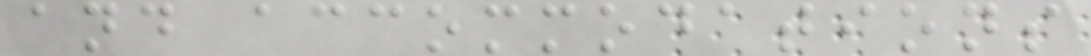and accommodations
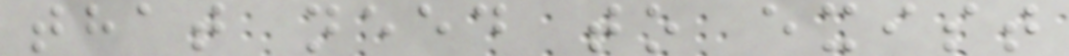that need to exist
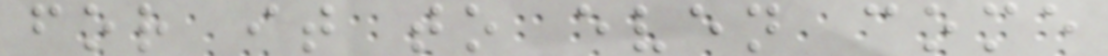for it to even come
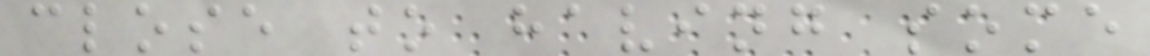close to having some
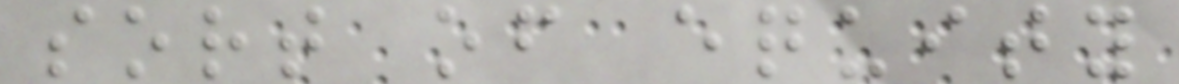sort of equity
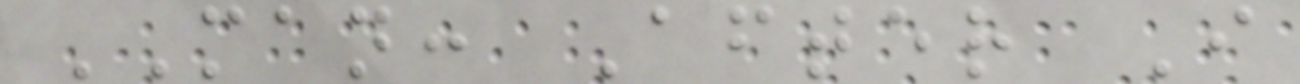MAN: After I
